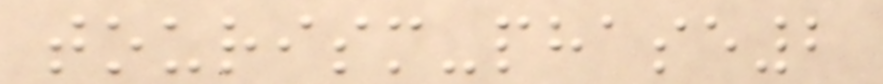tourism-phase2
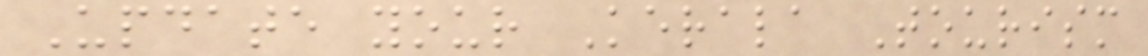Update your Kerala Tourism
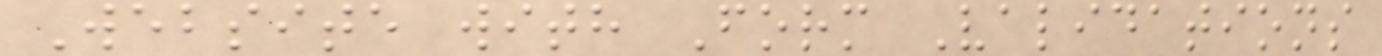Website with Form Validations
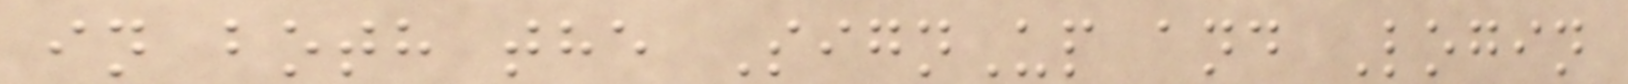in both the SignUp and Login
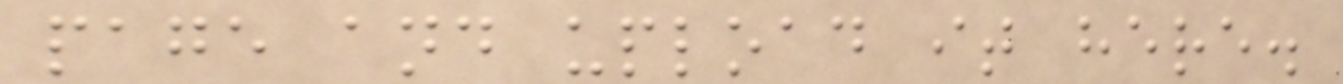page and upload it here.
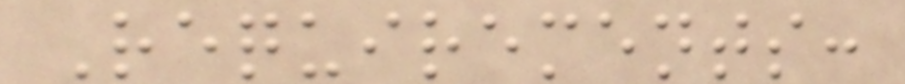Requirements:
